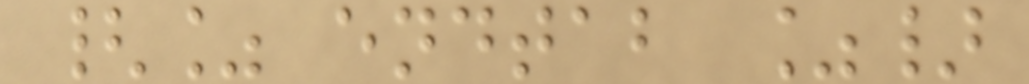{% endtab %}
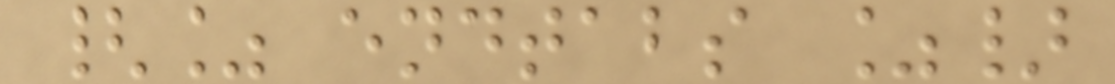{% endtabs %}
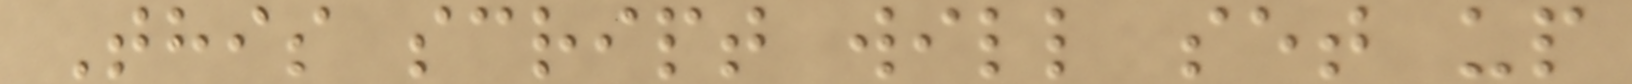This script will set up
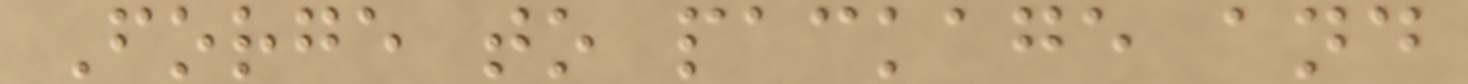Forge to package and
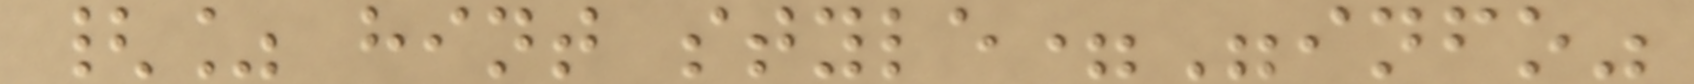{% hint style="info"
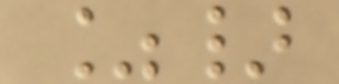%}
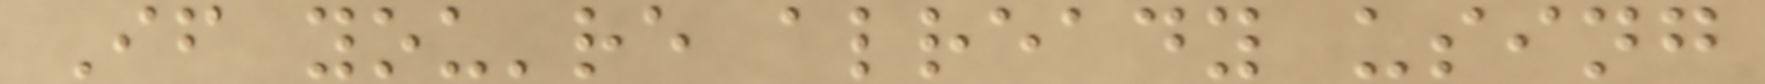If you're already using
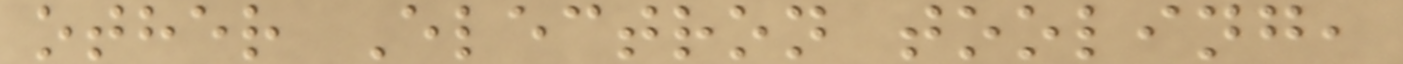other Electron tooling,
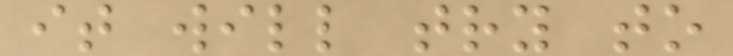it will try to
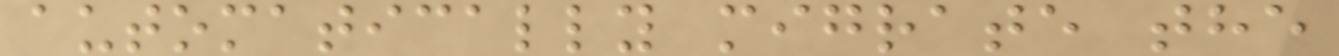automatically migrate the
